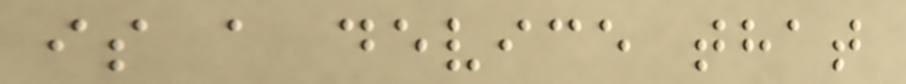is a device that
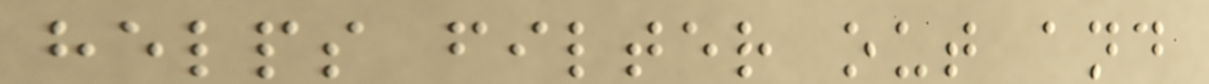helps filter out and
